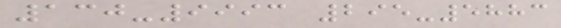130-9993 295-5883
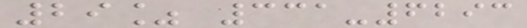29% 331-6293
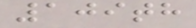109th
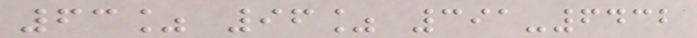63% 96% 391-6432
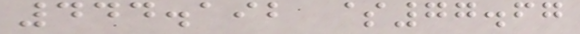444.192 $77.67
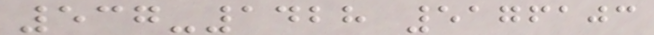537-1428 5176103
